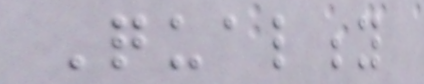Quality
